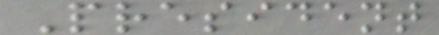President
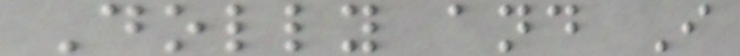Dolly and I
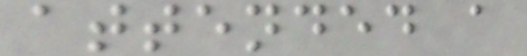attended a
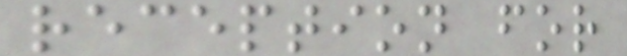reception for
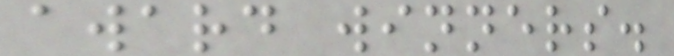award winners.
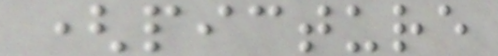(picture
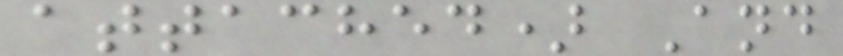attached) And
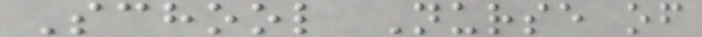School Nurse of
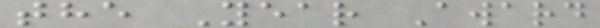the Year Award
